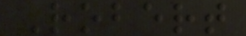Robert
